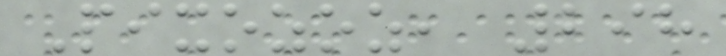Pixozoz, 298
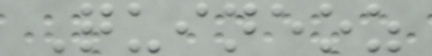Quineoz
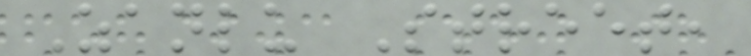Zanlu Street,
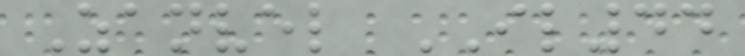Zanvel IL44
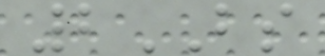2BS
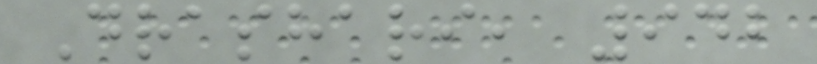Drashari, 942
